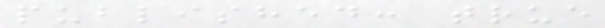published: true
